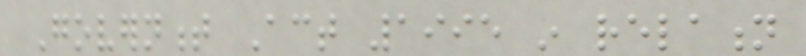Government Act 1995 in relation
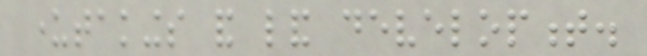undertakings and land development.
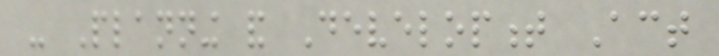- Planning and Development Act
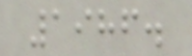1986.
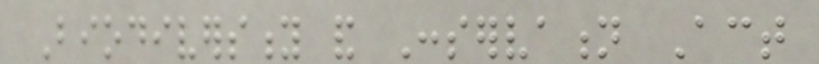Biodiversity and Conservation Act
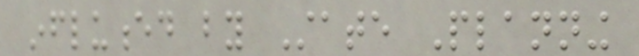influenced by State Planning
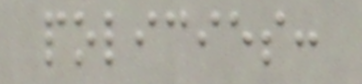policies:
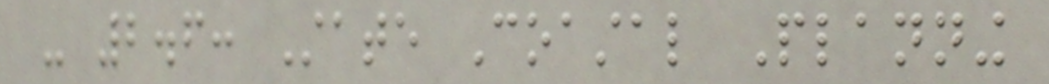- 2.6: State Coastal Planning
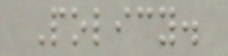Policy.
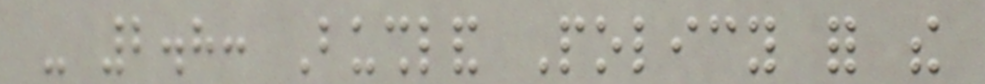- 2.8: Bushland Policy for the
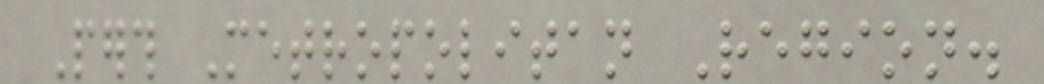Perth Metropolitan Region.
